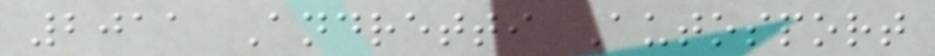2011 Andretti Autosport
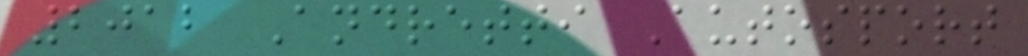2012 Andretti Autosport
